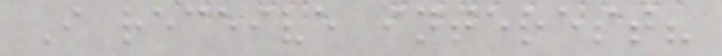I receive interest?
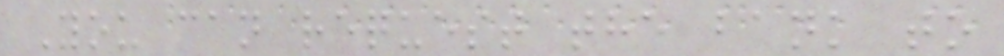You can request the bank to
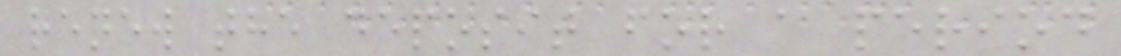renew the deposit for a period
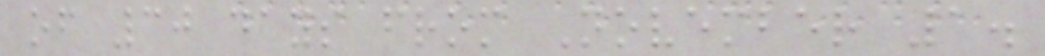of 30 days from November 1.
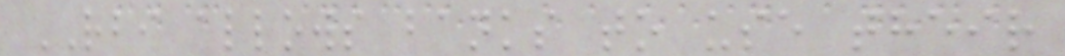RBI allows banks to use their
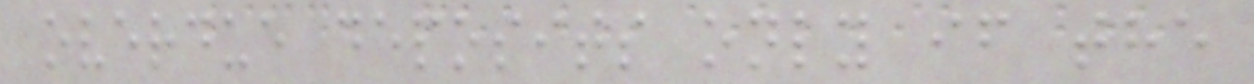overdue deposits only if the
